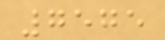7575
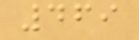469
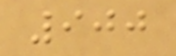900
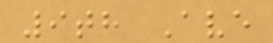9th Ave
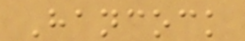Hancock
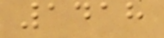1418
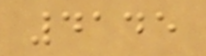4145
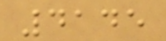4145
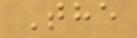The
